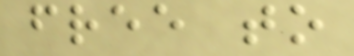free to
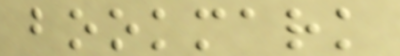bookmark
